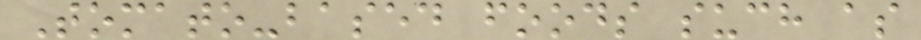Tomato-based foods such as
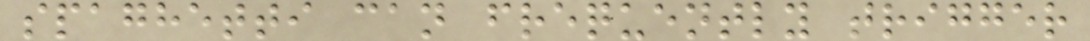spaghetti can frequently trigger
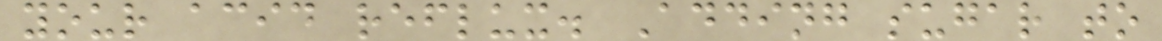your acid reflux. Adding sugar to
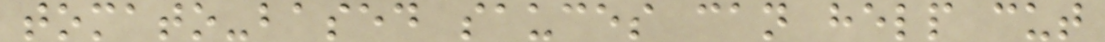tomato-based sauces can help cut
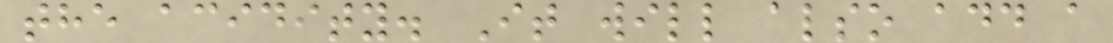the acidity. It will also add a
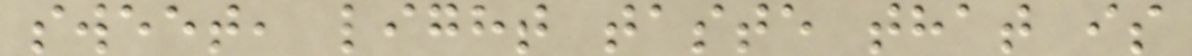sweet, light taste that is
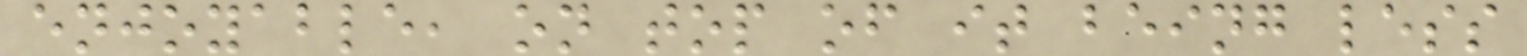enjoyable, on top of it being less
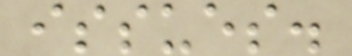issues.
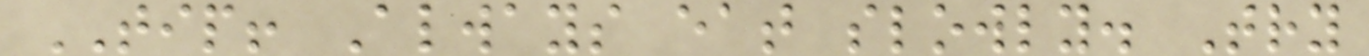TIP! Always eat slowly. Try
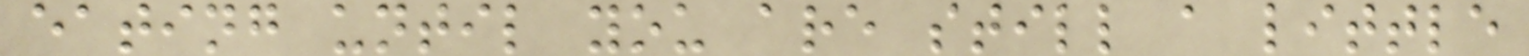eating until you are still a little
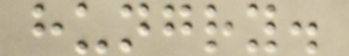hungry.
